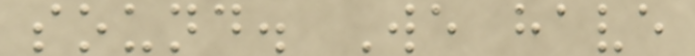sound. We have
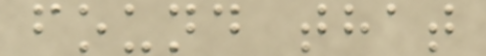found that
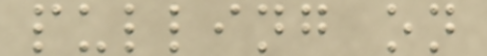pulling on
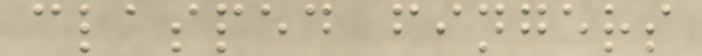clasped fingers
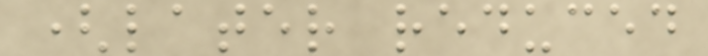(later reduced
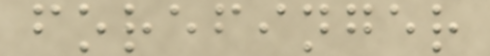forefinger
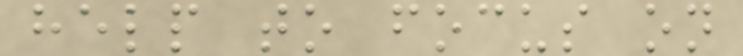help to focus on
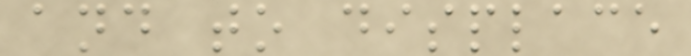and to displace
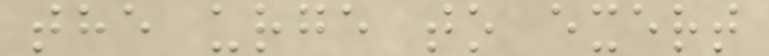the urge to exert
